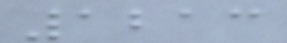1213
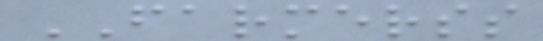FARMERSS
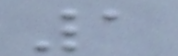1
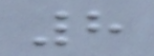8
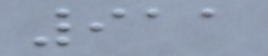911
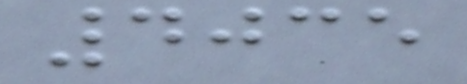4035
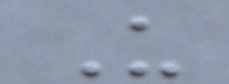U
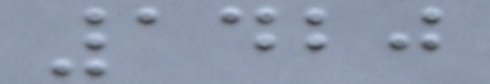1420
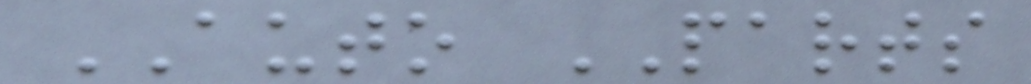AUTO PARTS
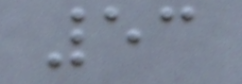53
